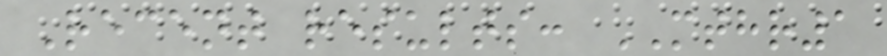Recent results: MTHR1
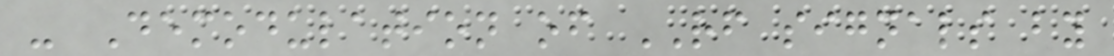- Demodulation of RF signals by
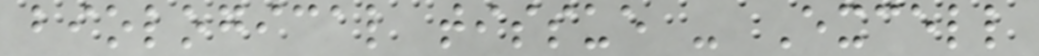biological tissue - Excell
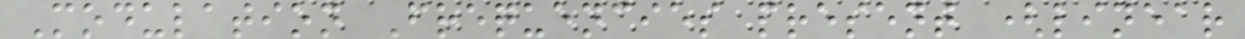Modulation Frequencies present (linear
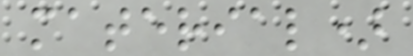material)
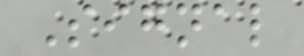Signal
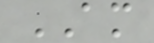AM
